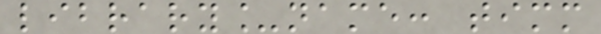library_name: timm
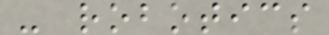- robotics
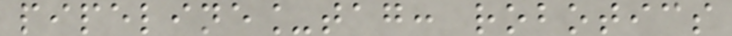pipeline_tag: robotics
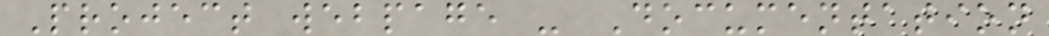Project webpage - Documentation
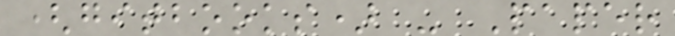(gitbooks) - Paper
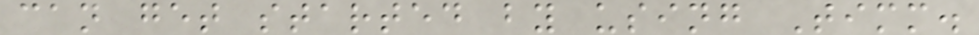can get started by using Timm.
